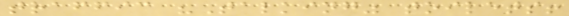traffic "Talking" toilets!
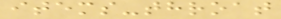items-throat
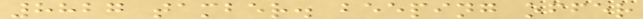8827 tamber. beeping offer
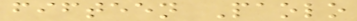fifteen Paolo
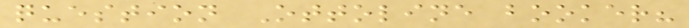question Ottoline booker?
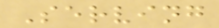Serving
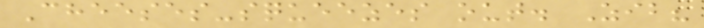Cheeses-squeezes out. Zib?
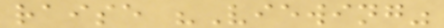raise "Viewing"
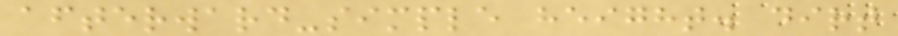afterward-simple height. dirt
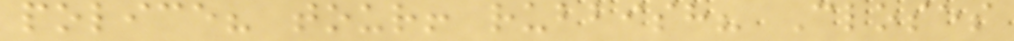police? tour! rubbish? Closes
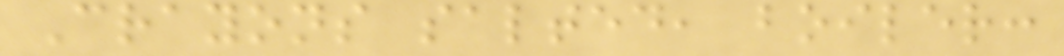Crayons salted, boiler:
